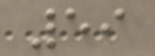59
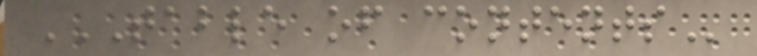TABLE OF CONTENTS
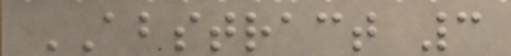ABSTRACT 3
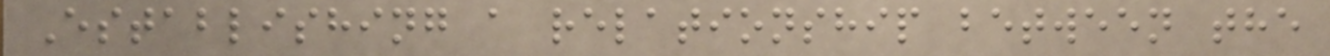Establishing a relationship between the
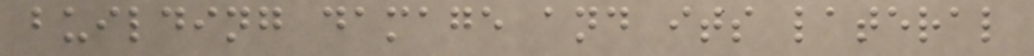building damage and its lateral
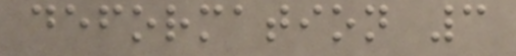deformation 3
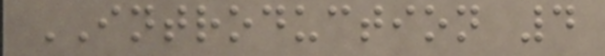INTRODUCTION 4
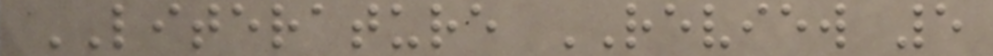LITERATURE REVIEW 5
